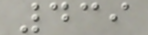439
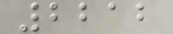2212
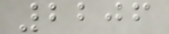2206
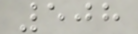508
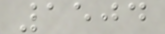1504
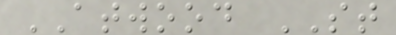ATWOOD ST
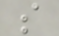s
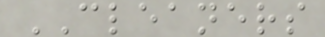CLEANERS
